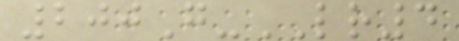200G-LR4
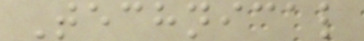Technical
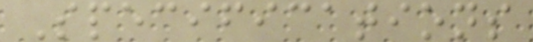Specifications
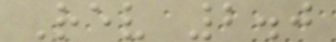Rev 2.0
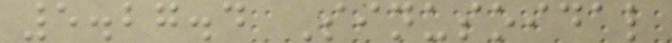5.27.4 Sinusoidal
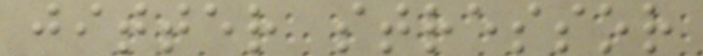jitter stressor
